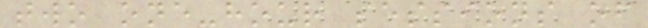two one-hour sessions of
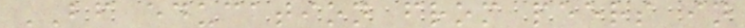BF education from peers in
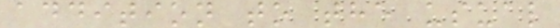addition to the usual
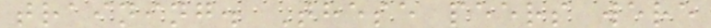training. These peers were
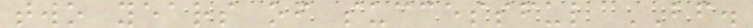two years of successful BF.
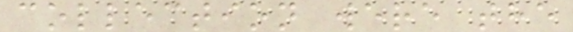collection were the
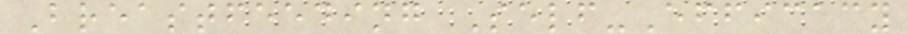Breastfeeding Self-Efficacy
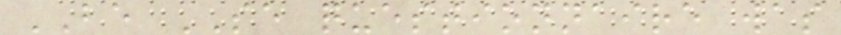BE SE questionnaire was
